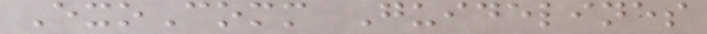ExoComm Guidelines
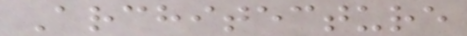Architecture
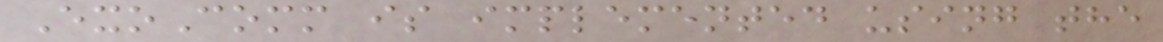ExoComm is implemented using the
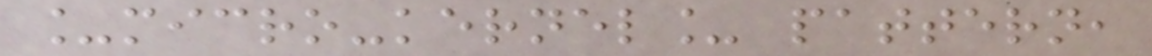_micro-kernel_ pattern,
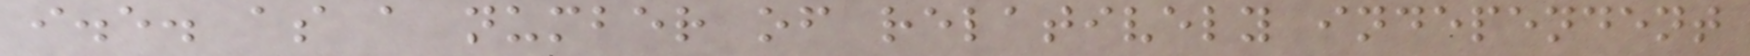i.e. as a number of relatively independent
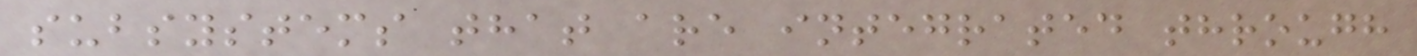subsystems that are integrated through
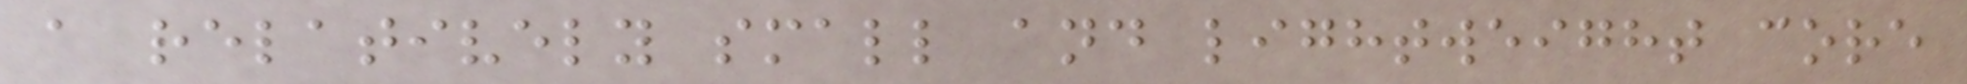a relatively small and lightweight core
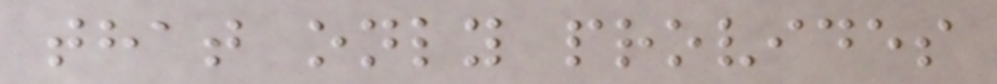that only provides
